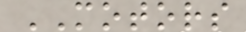MOTORS
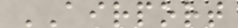AIRPORT
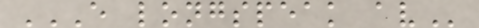E LONGSPEAK AV
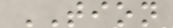TION
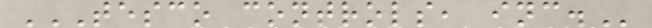TESCO CONTROLS, INC.
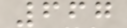667
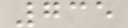735
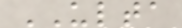ULTA
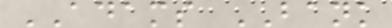ADAMS BANK
